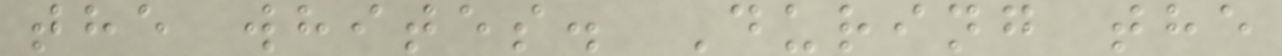the whites. During the
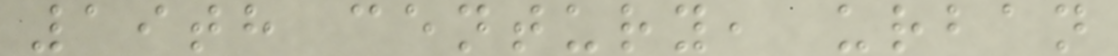19th century, urban
